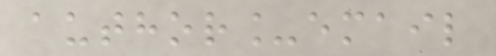author_email
